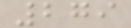279
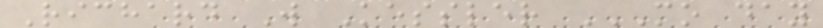Richard W Kessler MO DAY
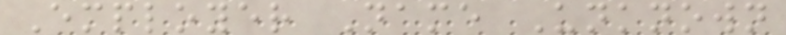Employer Name Unknown
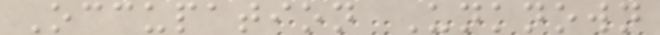Occupation Unknown
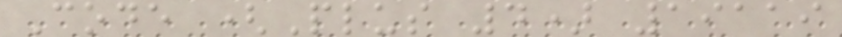Code (Plus 4) 19119
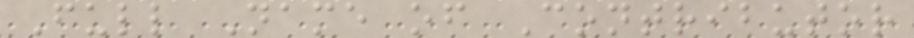Full Name of Contributor
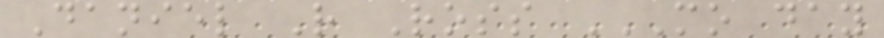Daniel R Ross MO DAY
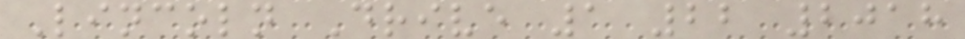Lincoln Drive 1 22 2018
